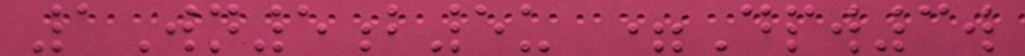1Wn5b5u =Dpw3w
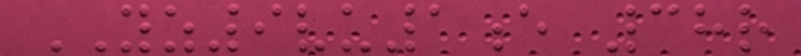YZ9vu1e 38r
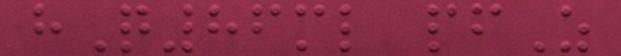hQ86ml pfZ
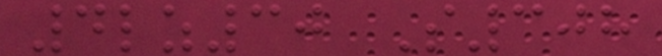4lz30 S308
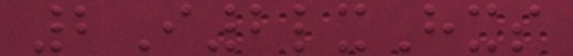2I2lxHxs
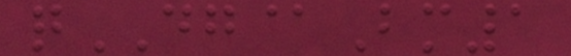qDG@Bm1
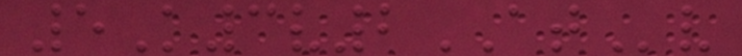5K3v2ATv
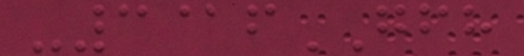-3@fGFH
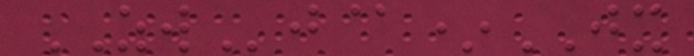ZWj@*JX
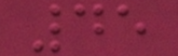45
